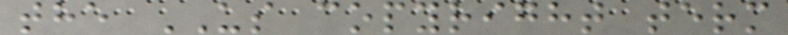the US copyright term
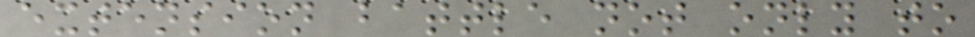extension battle not only to
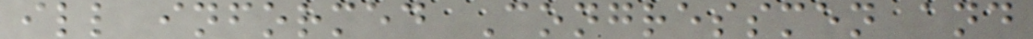ill informed Congressmen and
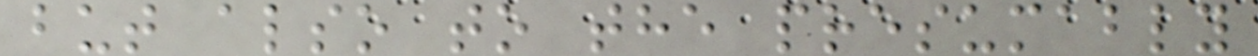but also to the presumably
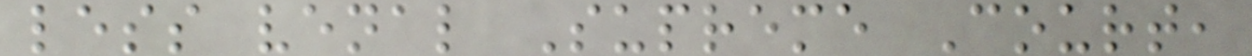less venal Supreme Court,
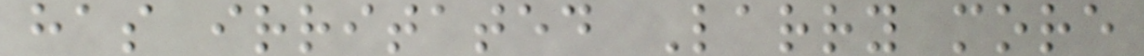has irritated Larry more
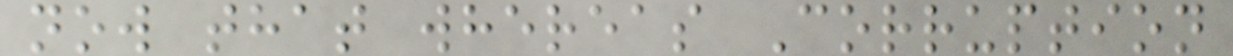now that whereas Corruption
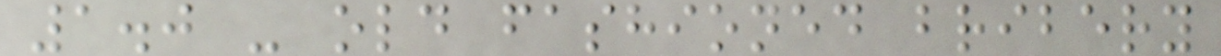1.0 - old fashioned bribery
